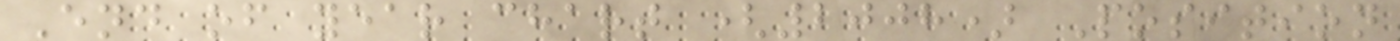End of year chart (2008) Position
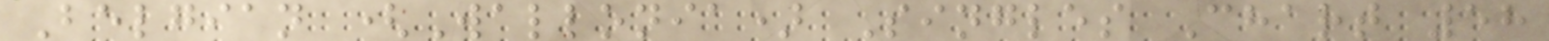Belgian (Wallonia) Singles Chart 58
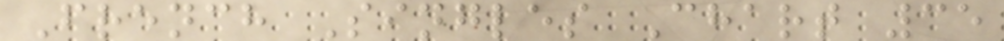French Singles Chart 35
